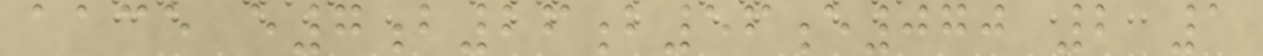aace e7b26b56e070 2 1
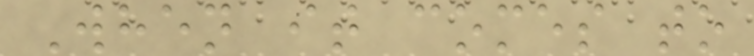When it comes to
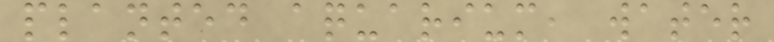planted aquarium, water
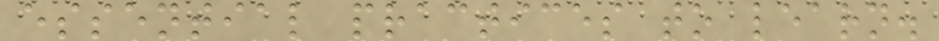essential practices to learn.
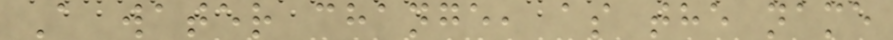A water change, as the name
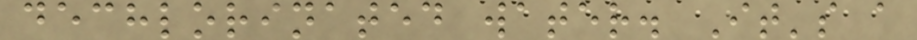dechlorinated water. It's a
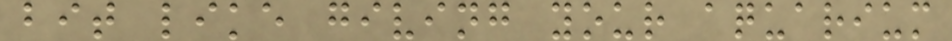bit like giving your aquarium
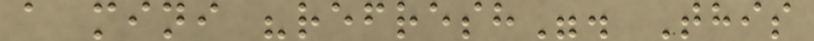a mini "refresh". This
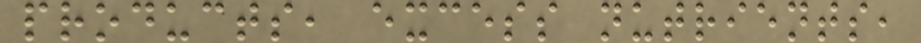products, excess nutrients,
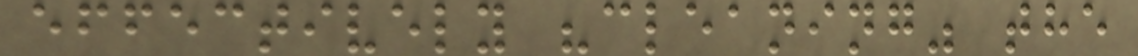effectively "cleaning" the
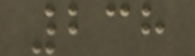238
